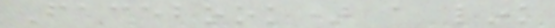Facebook) a link
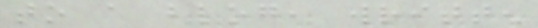to a blog, written
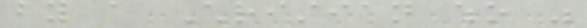by a Christian who was
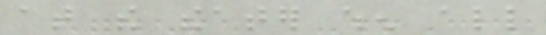at the theater when all
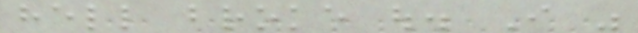hell broke out. I was
